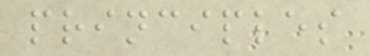principles
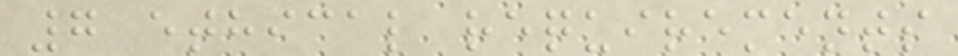7 ethical requirements
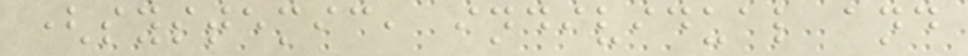(systemic, individual and
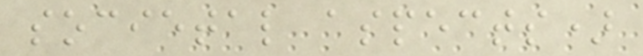societal aspects)
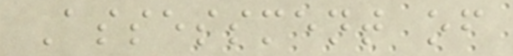Assessment of
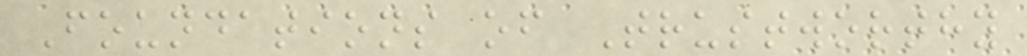Foundations of Trustworthy
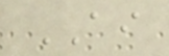AI
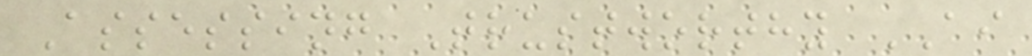Assessing Trustworthy AI
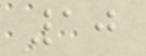10
